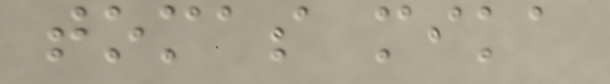tomas mika
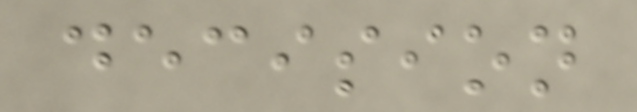decision
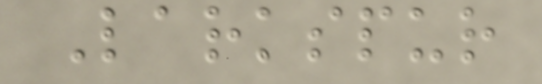Larkspur
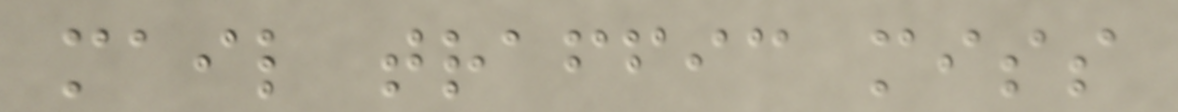mail traffic miss
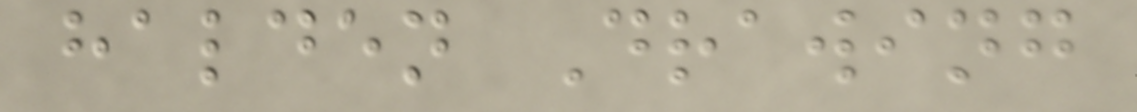halden Drawing
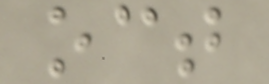oct
